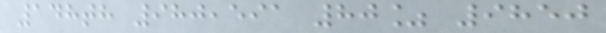148th 980,591 80% 9850
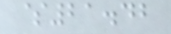$21.42
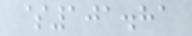$101.81
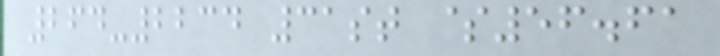264-2234 31st $56.61
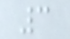3
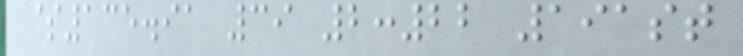$135.91 39 2:22 191st
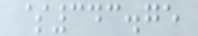$343.75
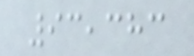93,383
